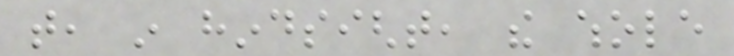that, in hindsight, the whole
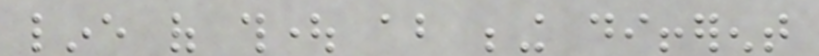line of thought about being different
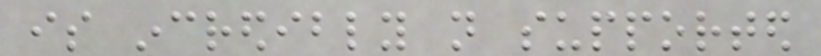is incredibly not supported
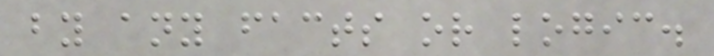by any facts or logic.
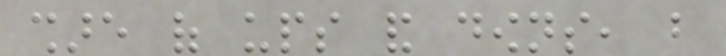share of ups and downs, but
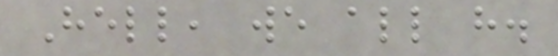Hell, we all have.
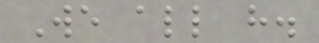We all have.
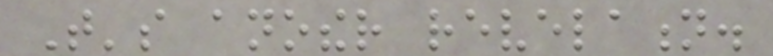That's another revelation.
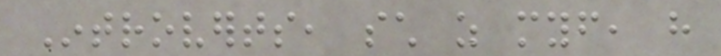Introverts, such as myself, have
